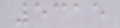5315
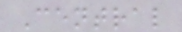Central
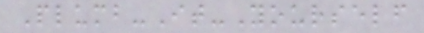Plumb-It-Yourself
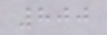800
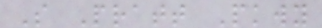S Pratt Pkwy
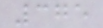375
